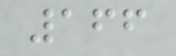166
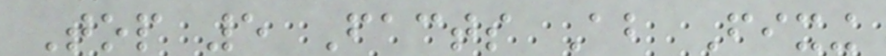Top 5 Facts About Fixing
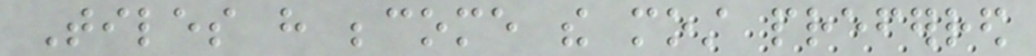Tiles have become the most preferred
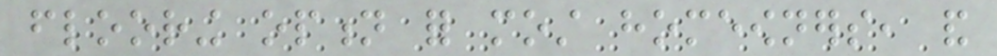flooring option for most homeowners, and
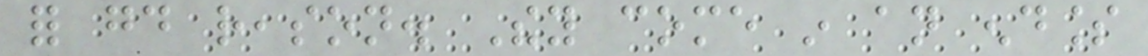for good reason. They come in an endless
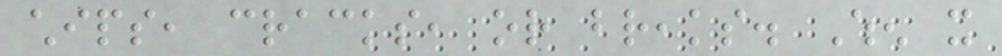chips, cracks, or breaks. When it
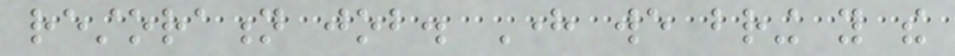restoration job. Here we bring you the
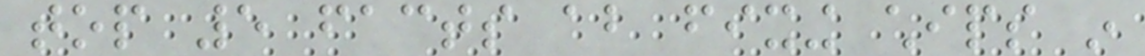top 5 facts about fixing chips in
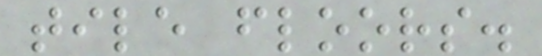tile floors.
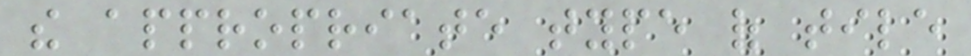the appropriate type of tile
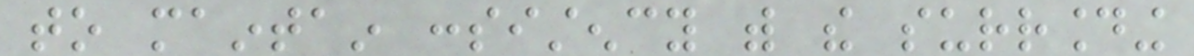to maintain consistency with the surrounding
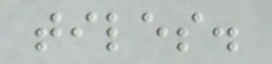tiles.
